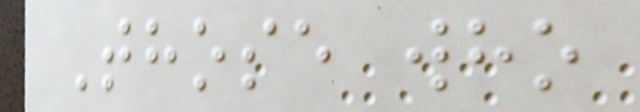Those who
